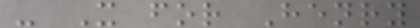- X for Henry
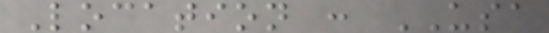Location : USA
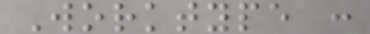Worktype :
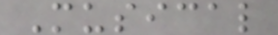Musical
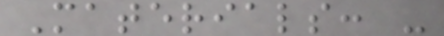Materials: -
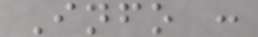Info :
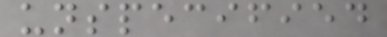unspecified
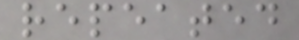repeated
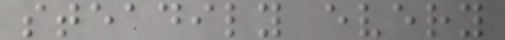steadily every
